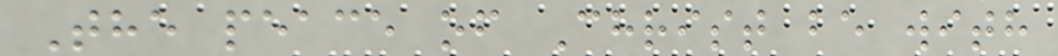The peace of Christ be with
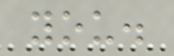you.
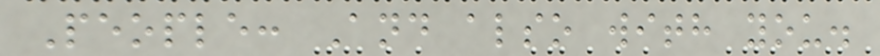People: And also with you.
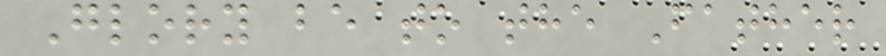Glory be to the Father
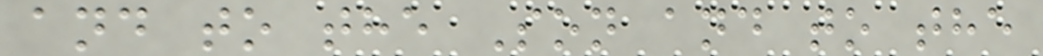and to the Son and to the
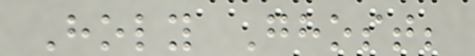Holy Ghost;
